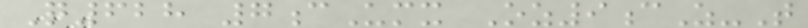Q628 7cUmx Oz9cZ-T
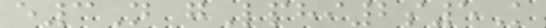e3N gLphi2s5K
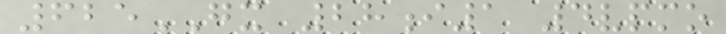625GX 28i1 4vpmo
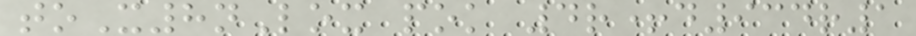toX8nLox pok 4r+d934r1
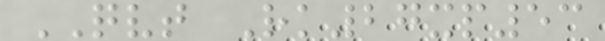QVT Rk27xp53
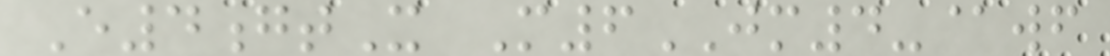E4gtX M6JM4-@wf
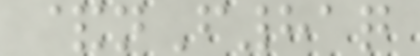&nF81q
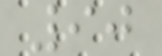90
